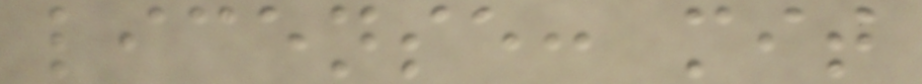license: mit
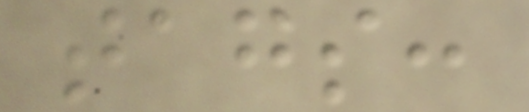tags:
